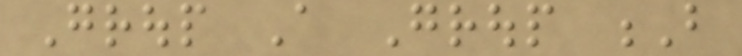Group A Group B
